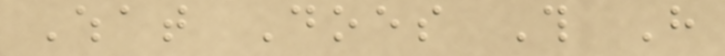What Does This Have
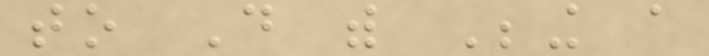to Do with Being a
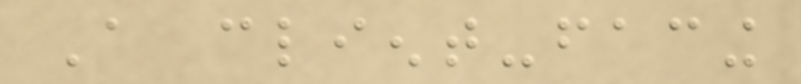A client-facing
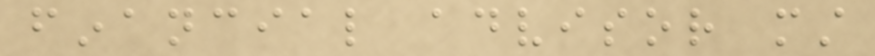financial advisor must
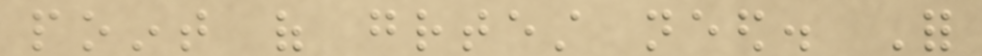point of greatest need. For
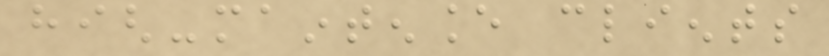high-maintenance clients
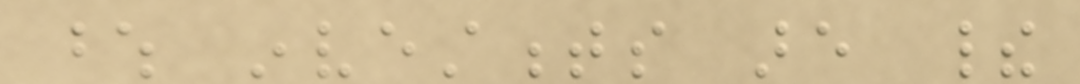whose investments are their
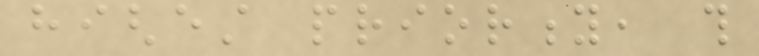highest priority, this
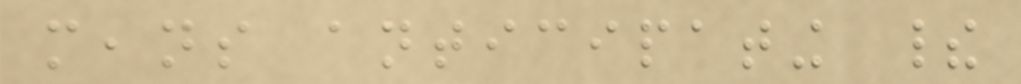means anticipating their
